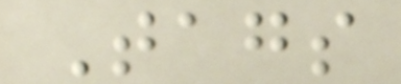Tags
